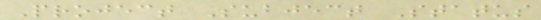Project Subject Status
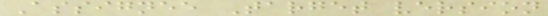Assignee Target version
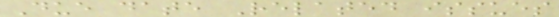Due date Related issues
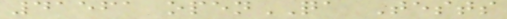41561 openQA Tests
